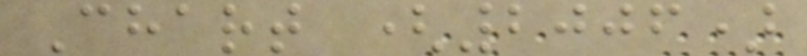Chart (2006)
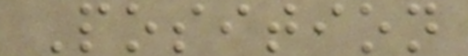Position
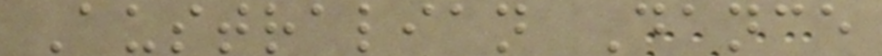Australian Dance
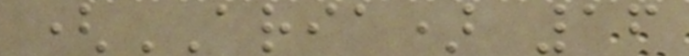(ARIA) 16
